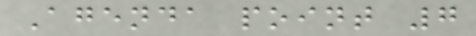Agenda point 7
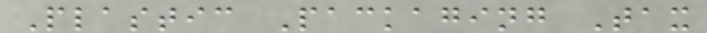Plastic Packaging Tax
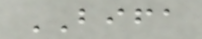BIFA
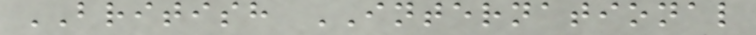BRITISH INTERNATIONAL
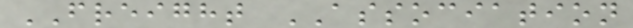FREIGHT ASSOCIATION
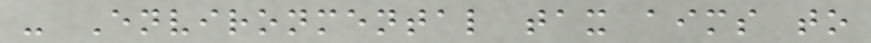- Environmental tax aims to
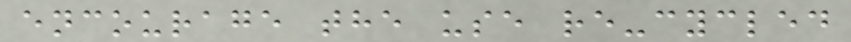encourage the use re-cycled
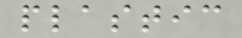plastic
